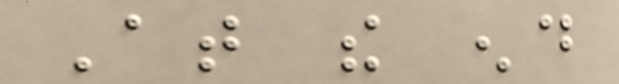At the end
